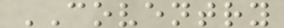COVENTRY
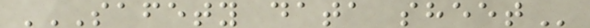SAFETY DATA SHEET
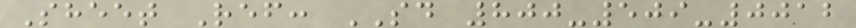Sheet Ref: SD 800-509-0012
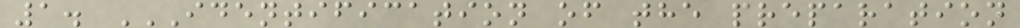1. IDENTIFICATION OF THE PREPARATION
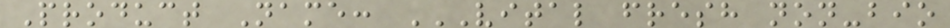Product Name: VITAL FRESH NON-BIO
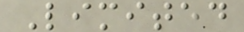Limited
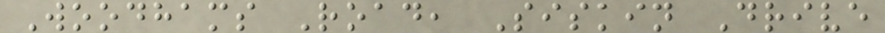Woodhams Road, Siskin Drive
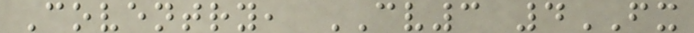Coventry, CV3 4FX
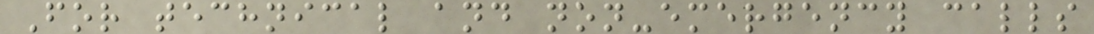For technical and non-emergency calls
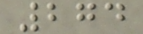274
